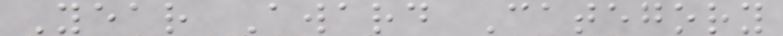Year Award Category
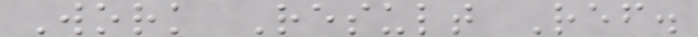Work Result Ref.
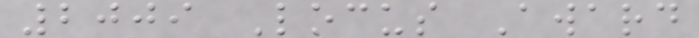2009 Locus Award
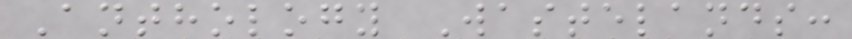Anthology Wastelands:
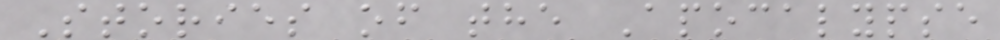Stories of the Apocalypse
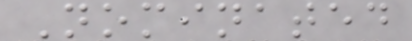Nominated
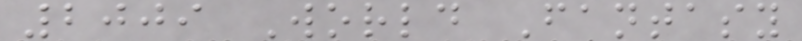2009 World Fantasy
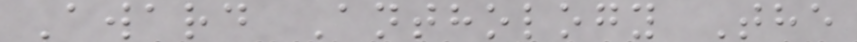Award Anthology The
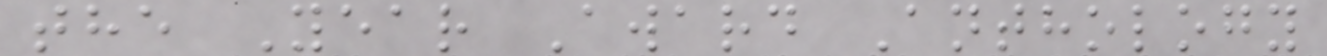the Year Award Anthology
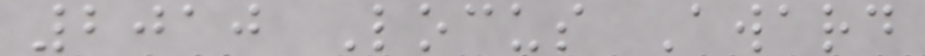2010 Locus Award
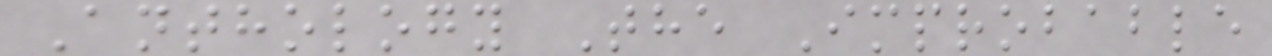Anthology The Improbable
